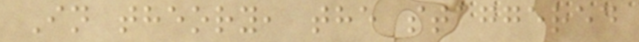In theory, the staggered
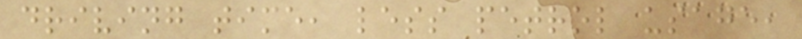driving time, less petrol usage,
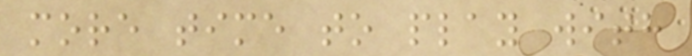more time to play with
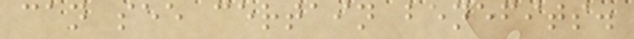can see certain benefits.
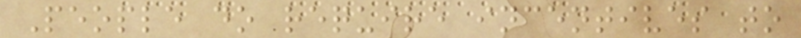People do require incentives to
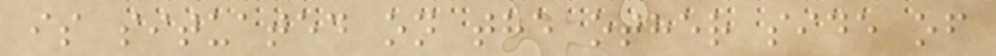is situated on the other side of
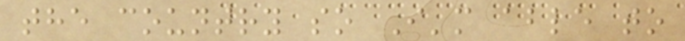the country so I'm able to
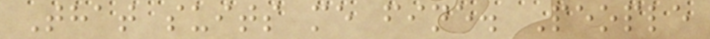That suits me fine. People
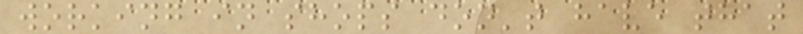working in shops don't have that
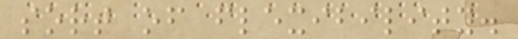sort of flexibility.
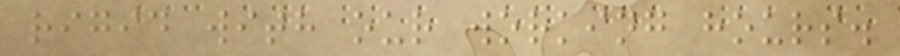rigid with our working hours.
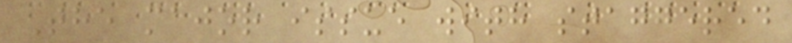The major issue with staggered
